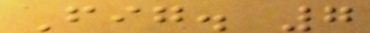Fig. 7
